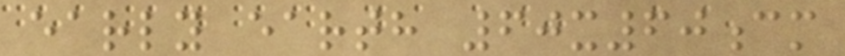early earth 60x60cm
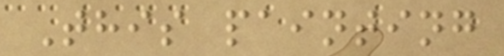This painting
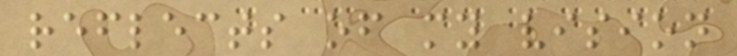reflects of my vision
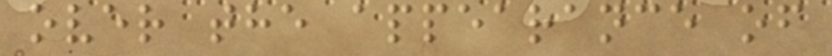over the appearance of
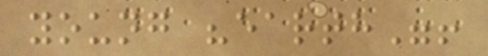young "earth"!
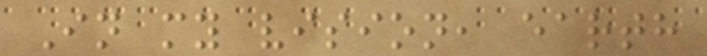In my vision, earth
